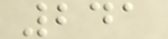241
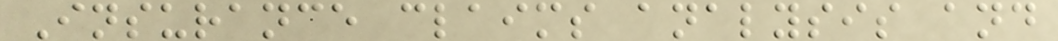Insurance claims analysis and
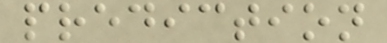prediction
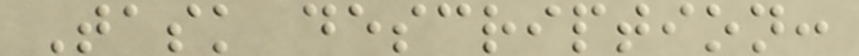Task description:
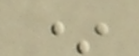*
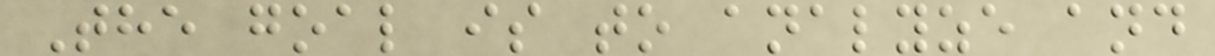The goal is to analyze and
